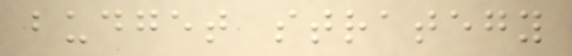budget strategy
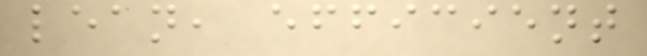lean, efficient
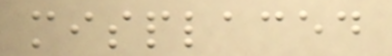misplaced
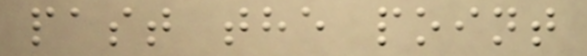past the point
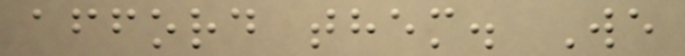afford them. We
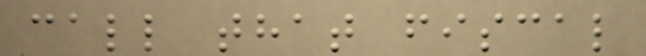call that fiscal
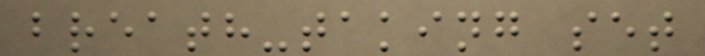breath-taking set
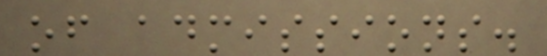of admissions.
